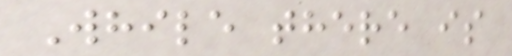While there is
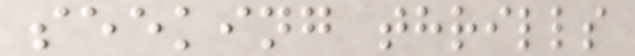seeking thrills
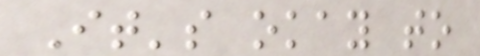It's okay to
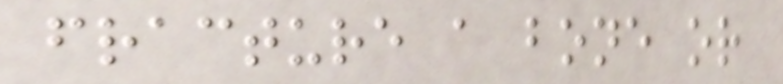fracture a bone or
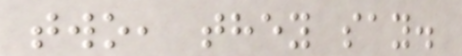two, they say.
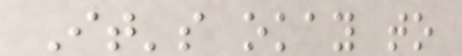It's okay to
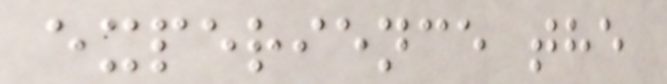experience the
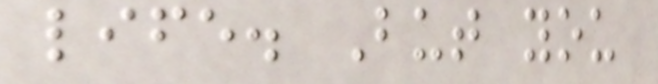life. But you
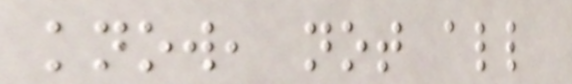know, not all
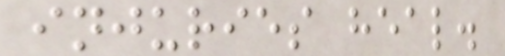injuries heal.
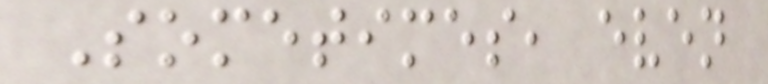Sometimes, even
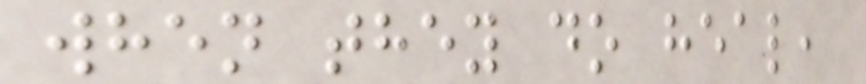when they do heal,
